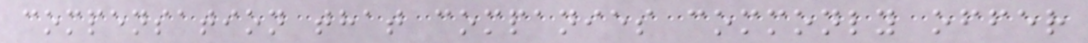compensation that companies commonly offer
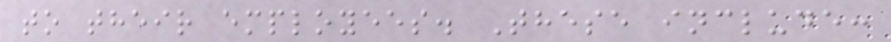to their employees. These include:
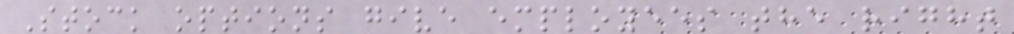Stock options give employees the right
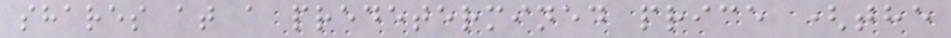shares at a predetermined price (the
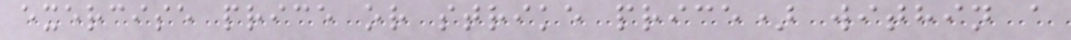exercise price or strike price) within a
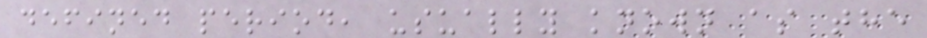defined period, usually known as the
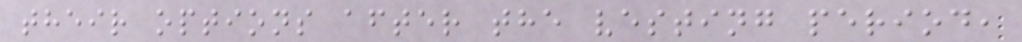their options after the vesting period,
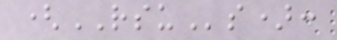(RSUs):
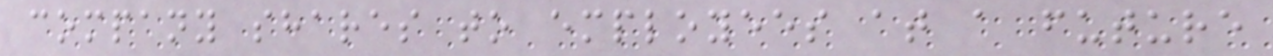company shares to employees at a future
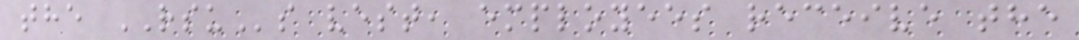the RSUs vest, employees receive the
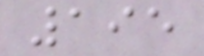195
